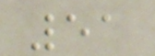51
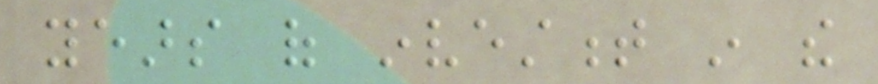years of investment in the
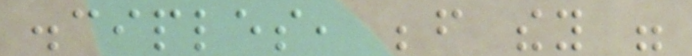disciples, before they were
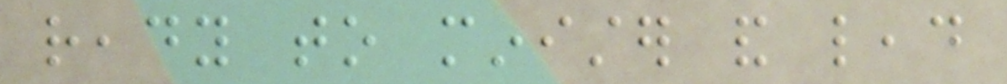ready to minister and lead
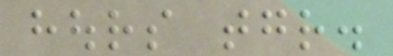hours together.
